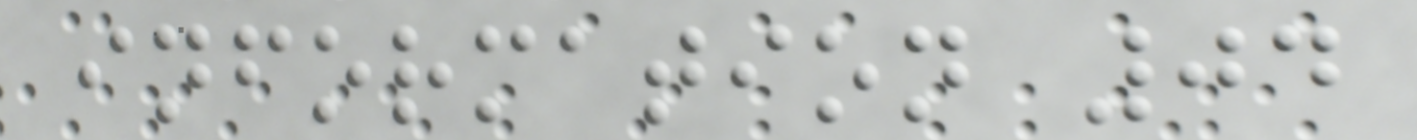information 04
